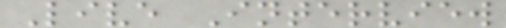Live Interview
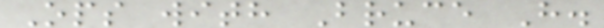Ops with Bruce H.
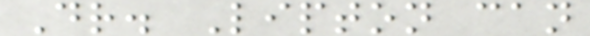Dr. Lipton can
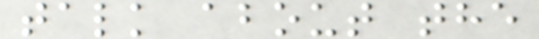talk about the
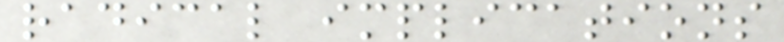radical implications
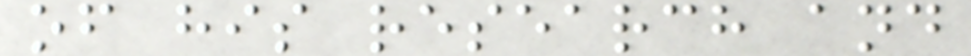of his research and
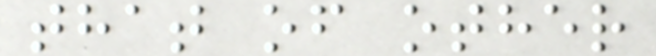that of other
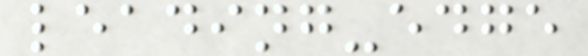leading-edge
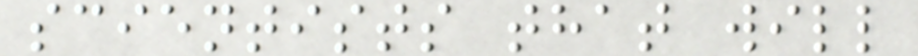scientists that will
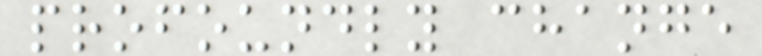profoundly change
